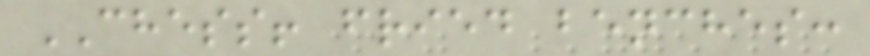CHESS! fried benches:
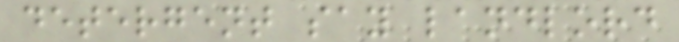detergent say landlord
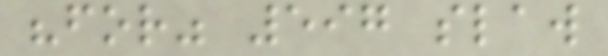"for" 597 slaw
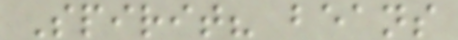Spirit? beans
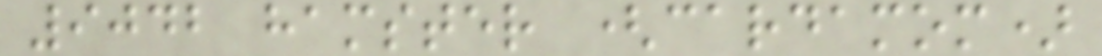9042 hamster (cardamom)
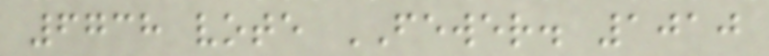6738 vote FEWER. 1010
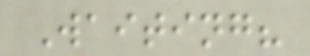Waiting?
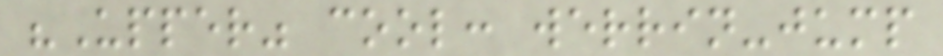"Upper" cool: werrin-jump
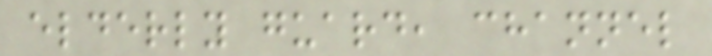elderly guard, channel
